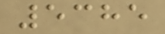5385
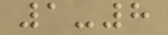1-8
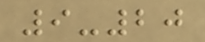9-20
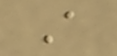A
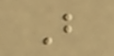B
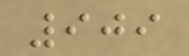909
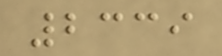2339
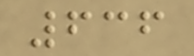636
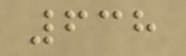638
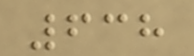638
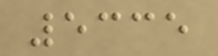5335
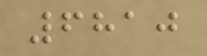6810
